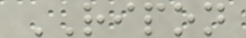RIPON
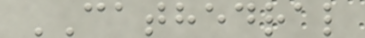CATHEDRAL
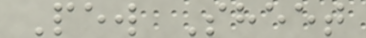Pew Sheet
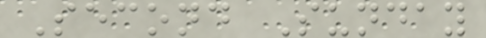Second Sunday
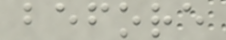before
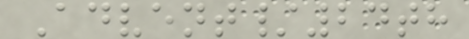Advent/24th
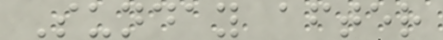Sunday after
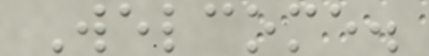Welcome.
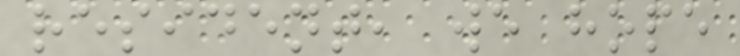resident, we hope
